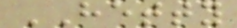HETTY
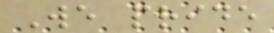We pride
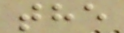the
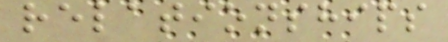relationships
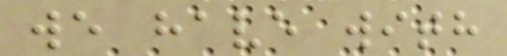we have with
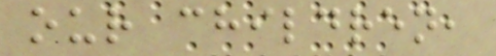our children,
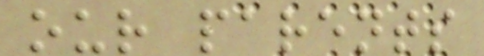our parents
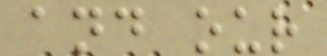and our
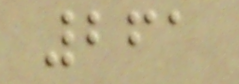261
